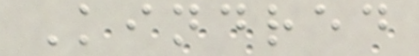Kindred
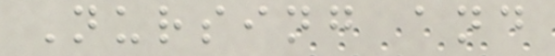Nursing and
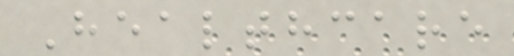Healthcare
